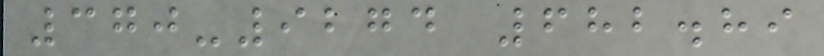370-9274 682.89
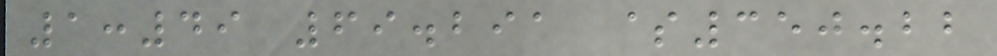1:49 69.291 $350.22
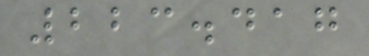223.417
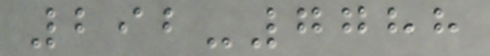292-7788
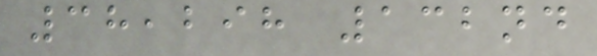38,298 132nd
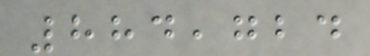884,724
